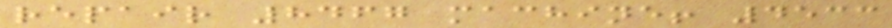repair 8467 machine! 4533
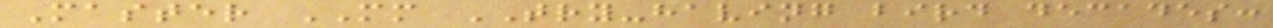Master MM TRY-having bird decades:
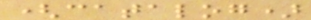(catalog)
